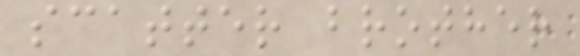scatter brother
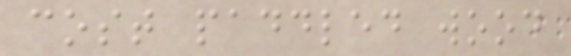cost paddled wood
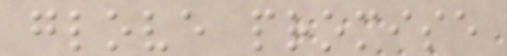glove promise
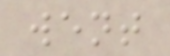went
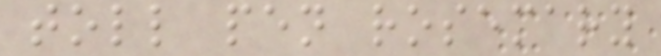toll pen rosemary
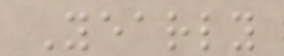Yearly
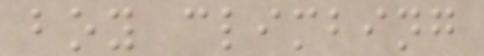boy climbing
